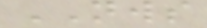NWS
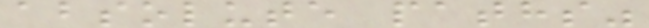absolute paths"
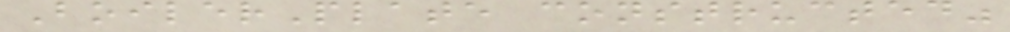BoilerPlate constructed"
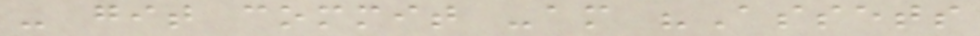- git commit -am "Assets
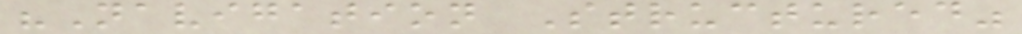"Navigation Structured"
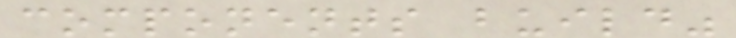components build"
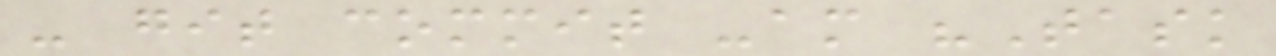- git commit -am "Task
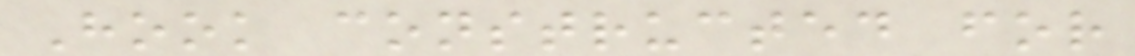Hook constructed for
